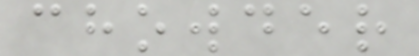chowder
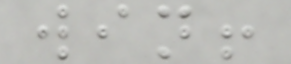win!
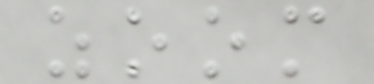zoom
